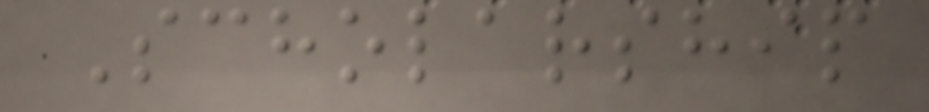Scholarship
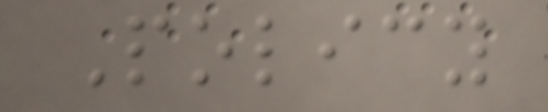Policy
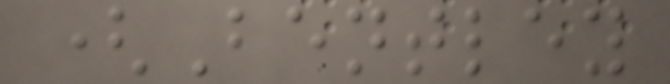(Bentley
